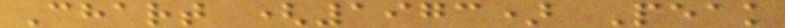Chart (1973) Peak
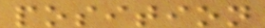position
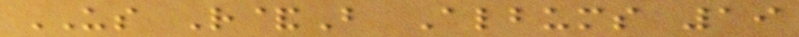US R&B Albums 19
